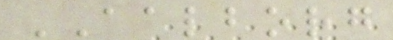AALBORG
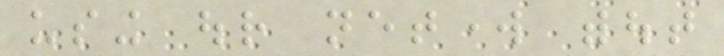using our network without
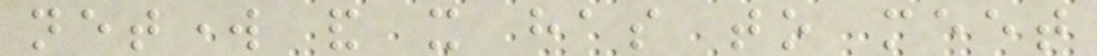network and it has to meet
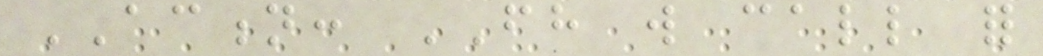ACTION: FH will call for
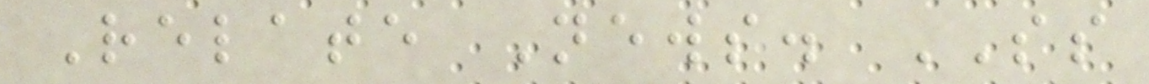Relate News. SS
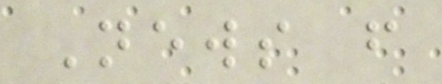News from
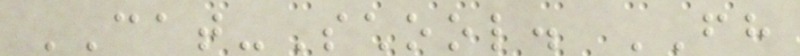CAT-School. FH
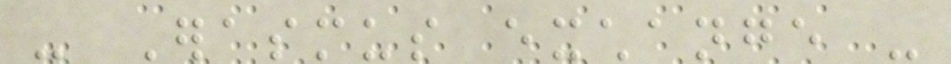- Erasmus exchange -
